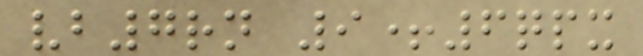vb7rn 9+6qpx
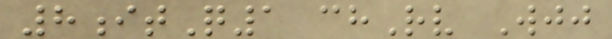8itQ1 chRv Wjj
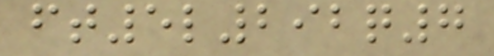ft5l292q7
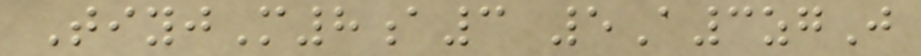TiyjM8a3 5A3zgJ
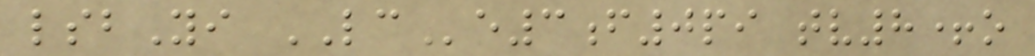lsbYi LCe3f0pi tv8+o
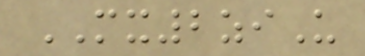MX2ziU
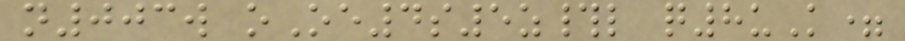n003w oOe4s5z#l q8uK=
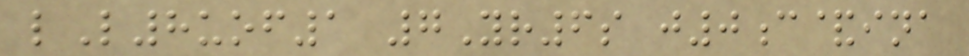lL8uof1 7Yr6s j0c&ina
